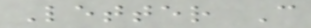Letter C
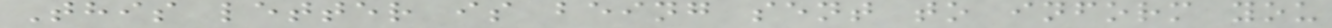This letter is being sent to inform you
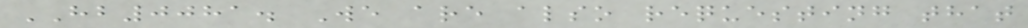HB0081. We are also requesting that
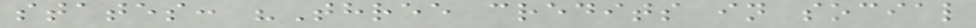states: "Three credits in social
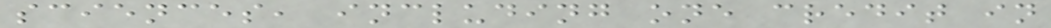sciences, including one credit in
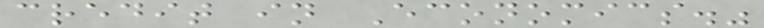credit in Economics."
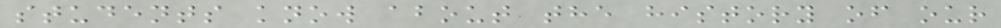students know about the history of our
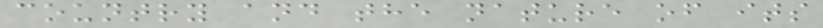country and the nature of its
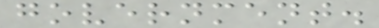government.
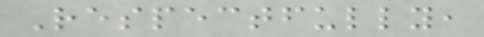Respectfully,
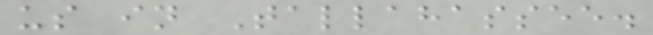us in Tallahassee.
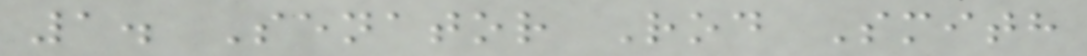1. Senator Rod Smith
